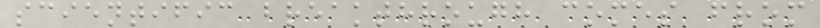scientific breakthrough comes from
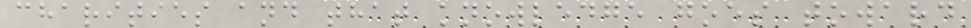charities and that knowledge goes toward
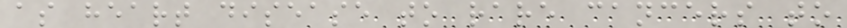as heart disease to rare cancers to
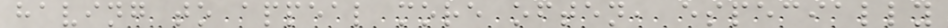having to appeal more often, especially
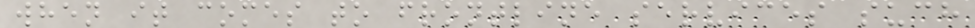when it comes to frontline services such
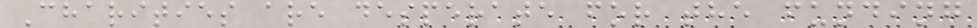Charities are desperate for the funding
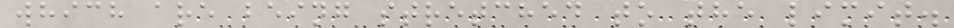which are being stretched to the limit.
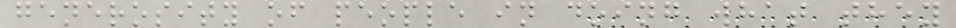generosity of people in doing what they
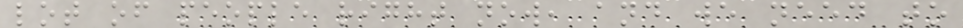lot of people right now, and we need to
